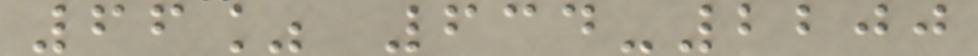66% 634-2200
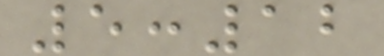5:12
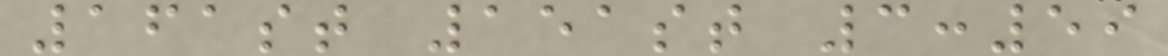161st 151st 3:59
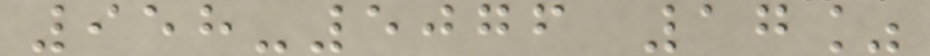958-5076 17%
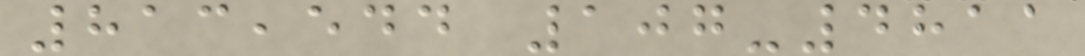813,544 107-4811
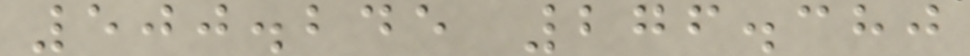500.245 276.380
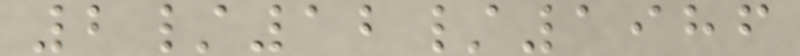2/12/1986
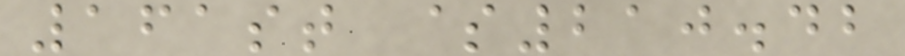161st $210.42
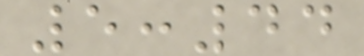5:44
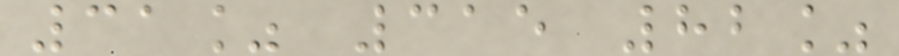31% 315 82%
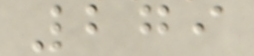279
